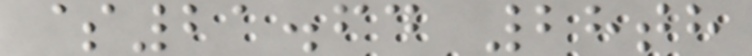$21.64 28th
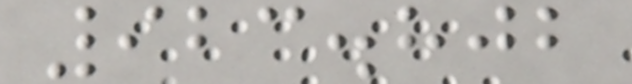923.802
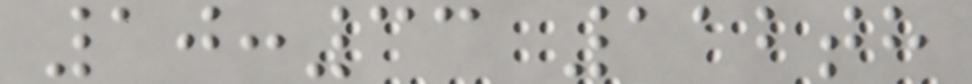10:33 112th
